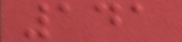141
